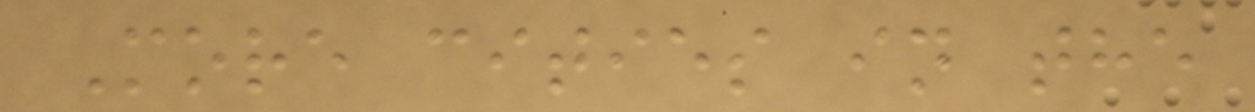More cities in the
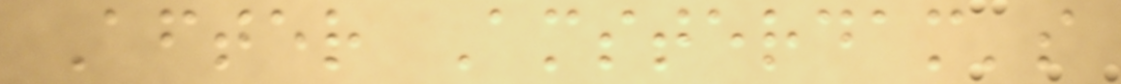After Amsterdam's
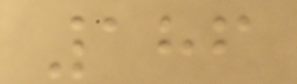186
